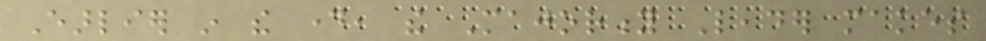Earlier in the day, the Majority Leader makes
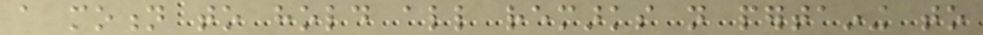a motion to hold all remarks not pertaining to
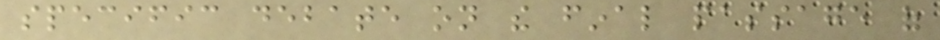specific debate on the final passage of
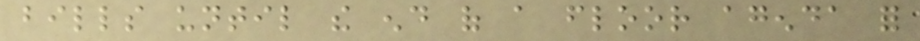bills until the end of a floor agenda for
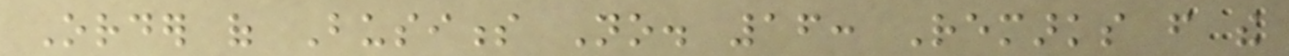Order of Business No. 16: Remarks from the
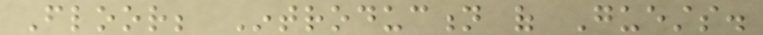Floor; Introduction of Guests.
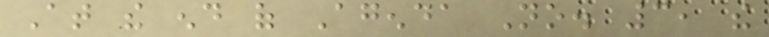At the end of Agenda No. 3, the
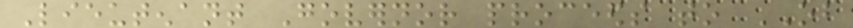Lieutenant Governor proceeds to OB
